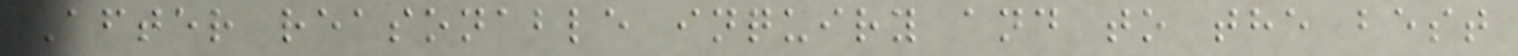After reasonable inquiry and to the best
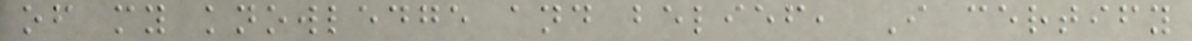of my knowledge and belief, I certify
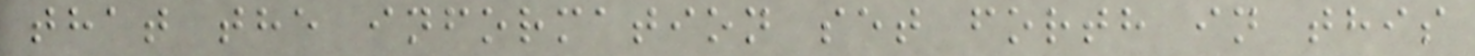that the information set forth in this
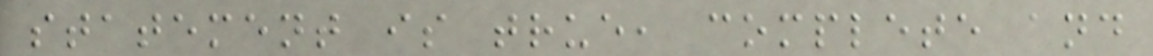statement is true, complete and
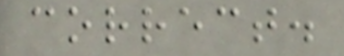correct.
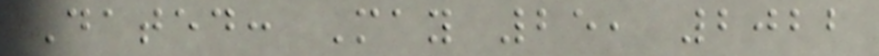Dated: May 25, 2022
